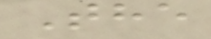The
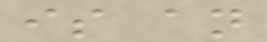is an
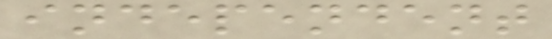independent
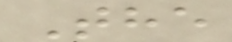The
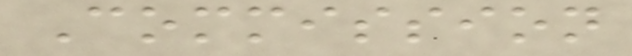Commission
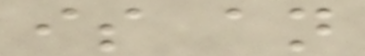is an
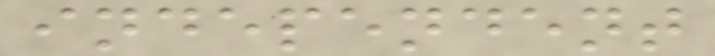independent
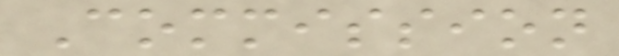Commission
